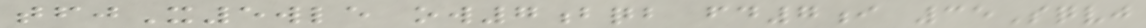tfjX5wle ow7bqb fd7i 35Sqvj
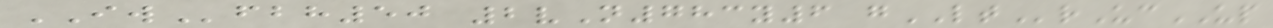IWfbh50 2vN783y6 gLTrUcUP
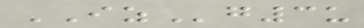IZg3u
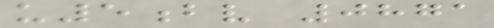u5bv 0871
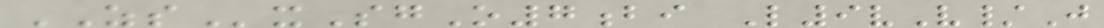ZSxSgO7bi L9vV/J
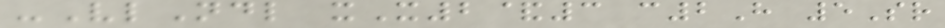-VlNdl xX2&3 c2H 5Sr
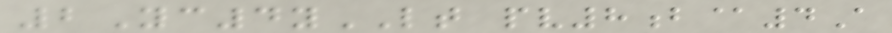2Yc4yLT pv8b@4A
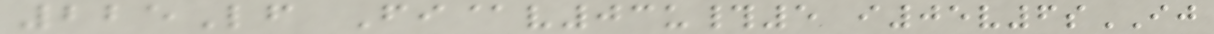225Lf Fi@v03u#5 i05v6sIJ
